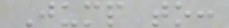Jump to:
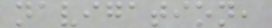navigation,
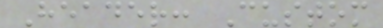Header: Custom
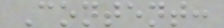Content:
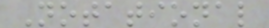Notational
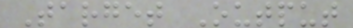Target Output
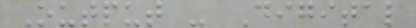Output - Digital
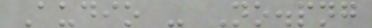Audio - No.png
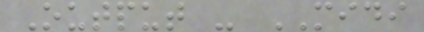Output - MIDI
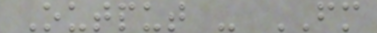Output - FM
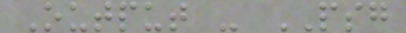Output - PSG
